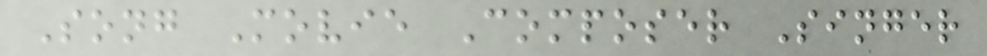Song Movie Composer Singer
